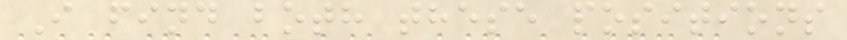I find both these positions
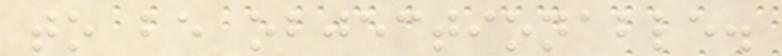to be objectionable.
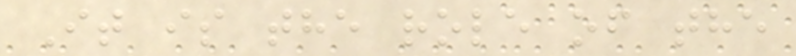It is the role of the
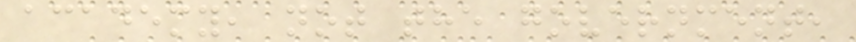academy, not the government,
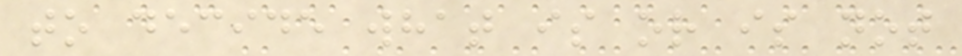to decide what is or is not
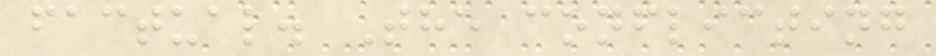factual. The conflicting
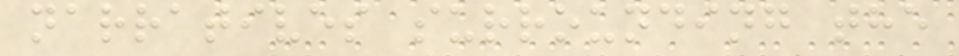narratives surrounding the
